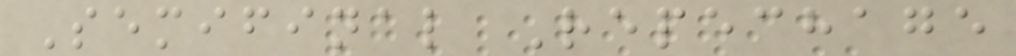Semifinal Repechage
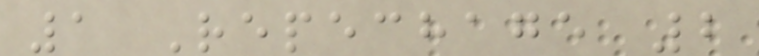1 Repechage 2
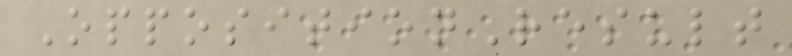OppositionResult
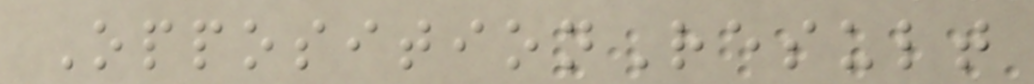OppositionResult
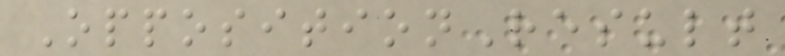OppositionResult
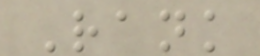Rank
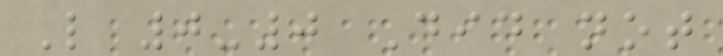L 0-0 Did not
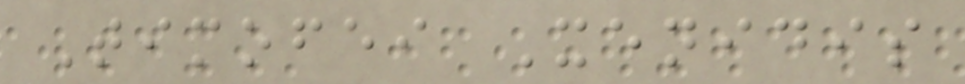Timofei Xenidis
